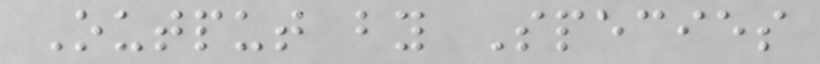Output by Species
